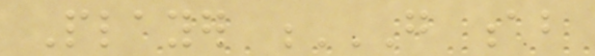Player G AB
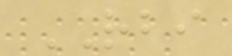RBI
